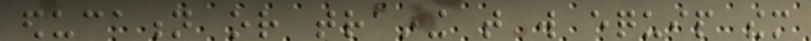education or training that will equip them
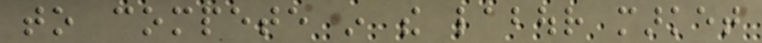to compete in the labour market
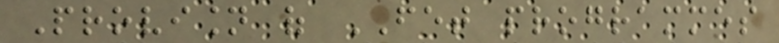Provision of FET programmes
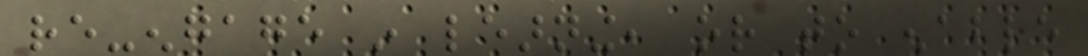re-engage in learning, or to enable
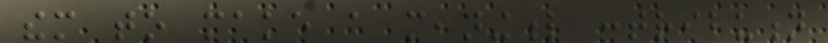them to make a meaningful contribution
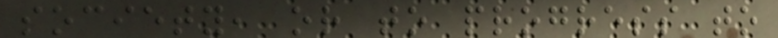society, or to progress to
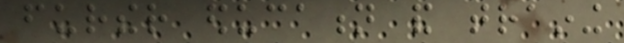further education and training
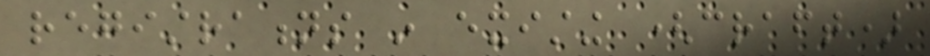registrations in existing (craft)
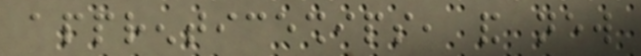apprenticeships, and new
